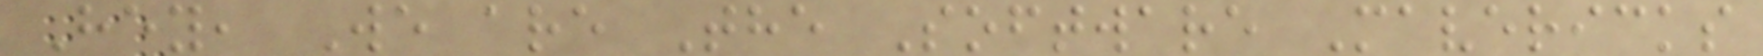Hey, We are The Software Mavericks
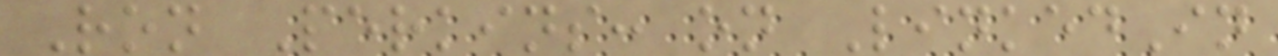Ron Perkins: on LinkedIn
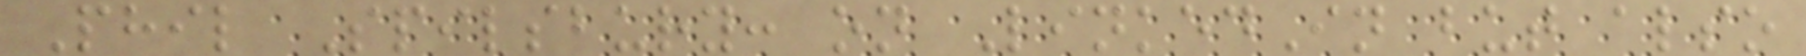Phil Spilsbury: on LinkedIn but also
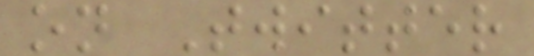on Twitter
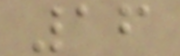16
